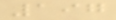197
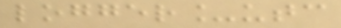logger_utc
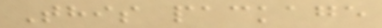This package
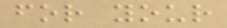for your
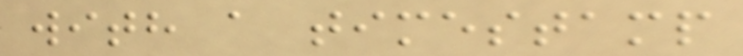with a timestamp
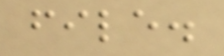file.
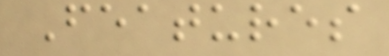Features
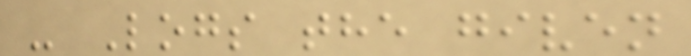- Logs the given
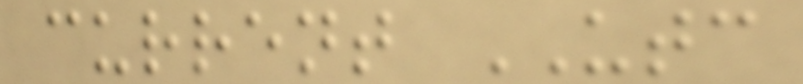current UTC
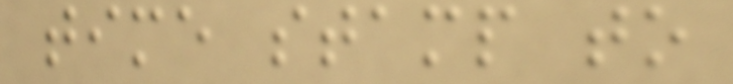time stamp to
